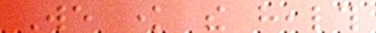We know the health
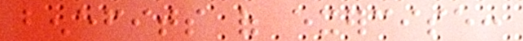benefits of exercise:
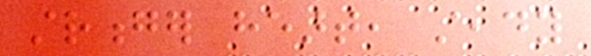stronger heart, steady
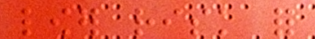lower risk for
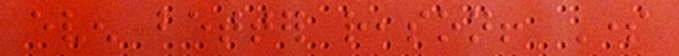even better reason! Some
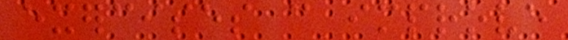exercises can improve
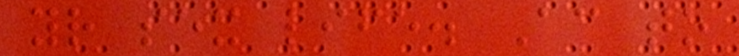your sex life. According to
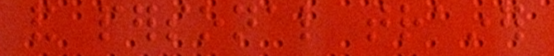and personal trainer
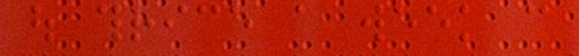out thrice a week can
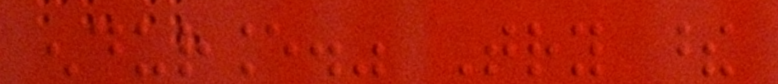endurance." Try these
